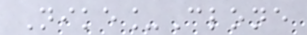Nike_Clone
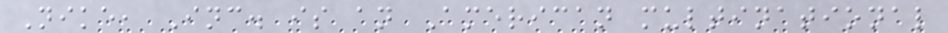Nike, Inc. is an American multinational
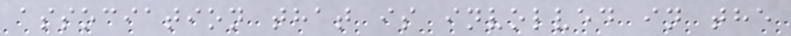association that is involved in the
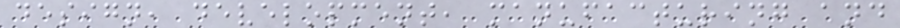design, development, manufacturing and
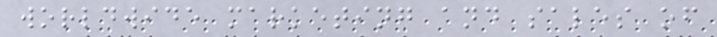worldwide marketing and sales of
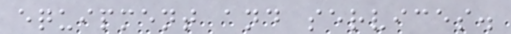equipment and services.
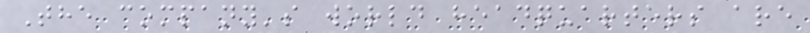The company's world headquarters are
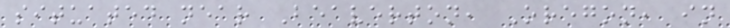situated near Beaverton, Oregon, in
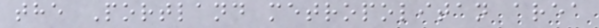the Portland metropolitan area
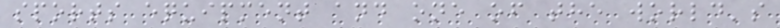sports equipment and one of the world's
